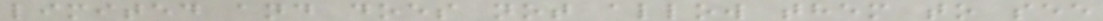limited and does not allow them to see
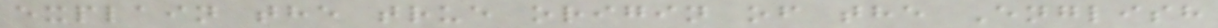explain the true origin of the English
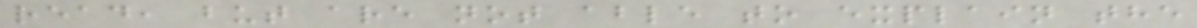read, but are not able to explain the
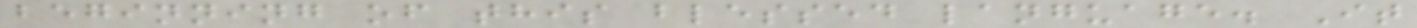beginning of this blessed language. It
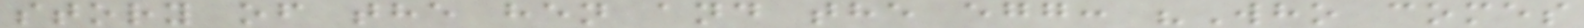story of the hen and the egg: "Who comes
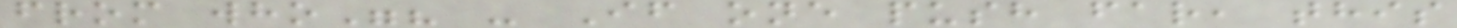from who"? - If one push far, this
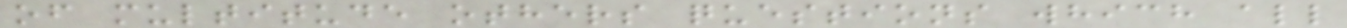of multitude others questions which all
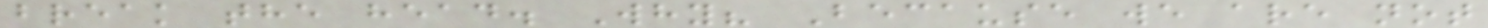break the head. Why? Because we are not
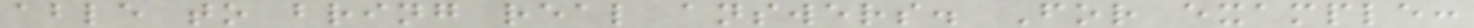able to bring real answers. For example:
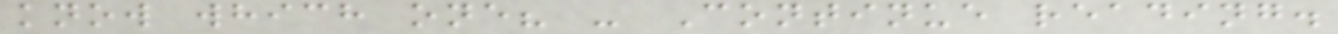know which one? - Continue reading.
